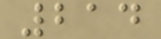214
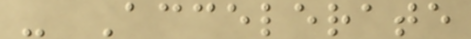- Accelerate
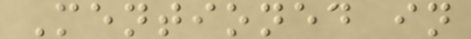Mentioned in
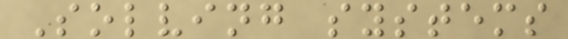Solving systems
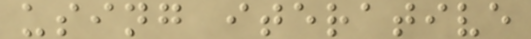using iterative
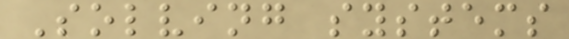Solving systems
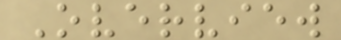Overview
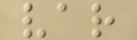var
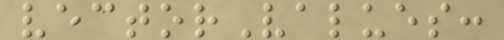vectorValues:
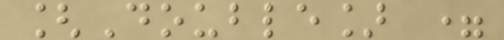[Double] =
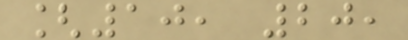[10, 20,
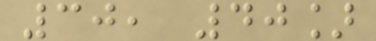30, 40]
